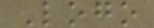Logo
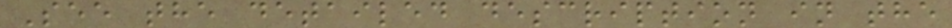See the detailed description in the
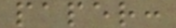paper:
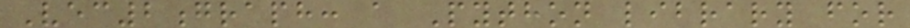Vec2graph: a Python library for
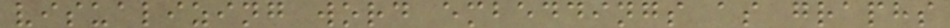visualizing word embeddings as graphs
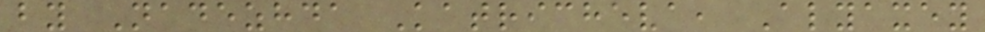by Nadezhda Katricheva, Alyaxey
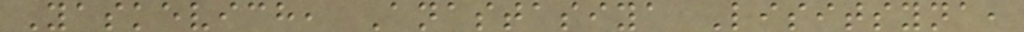Yaskevich, Anastasiya Lisitsyna,
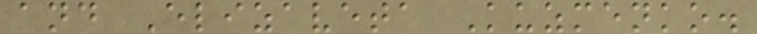and Elizaveta Kuzmenko.
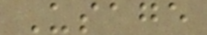Usage
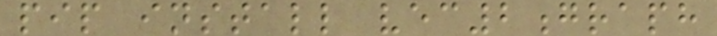pip install vec2graph
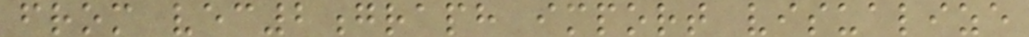from vec2graph import visualize
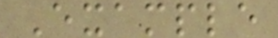Example
